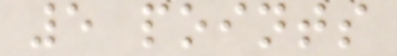5 points
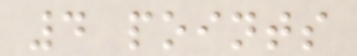4 points
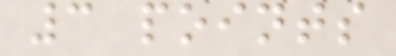3 points
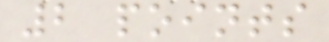2 points
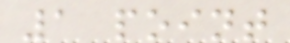1 point
